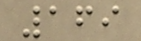169
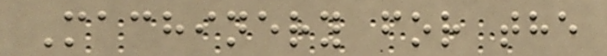Machinery for the
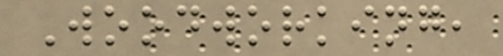Woodworking,
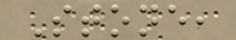Stone,
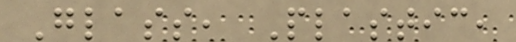Glass, Plastic,
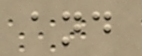and
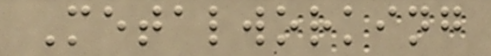Metalworking
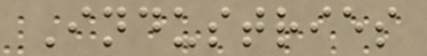Industries
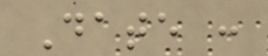Date :
